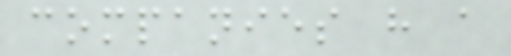companies have a
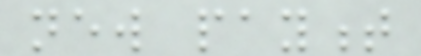new payment
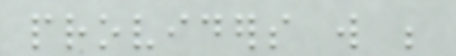providers will be
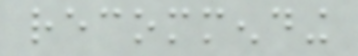recommending
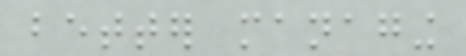better managing
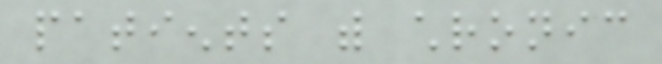patients with chronic
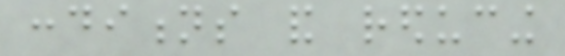conditions and reducing
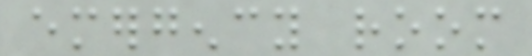emergency room
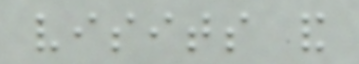visits and
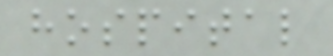hospital
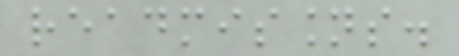readmissions.
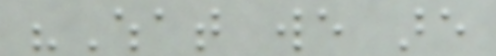"What we are
